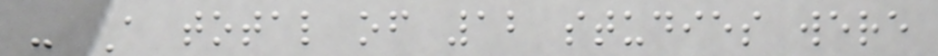- A total of 12 studies were
